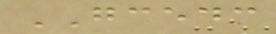GCEDC
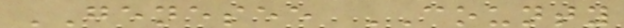GENESEE COUNTY
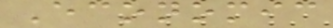Economic
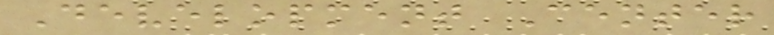Development Center
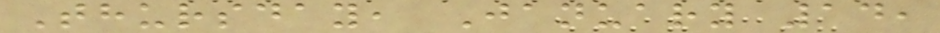Thursday, January 14,
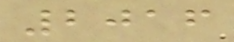2016
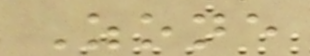Zone
